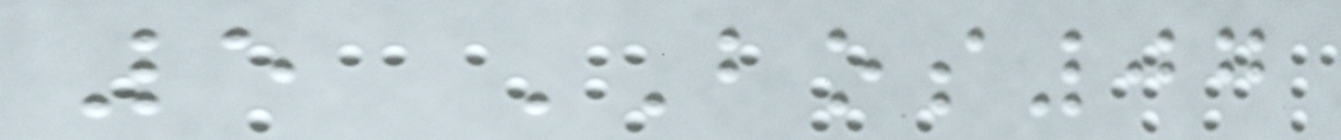5 BOS07
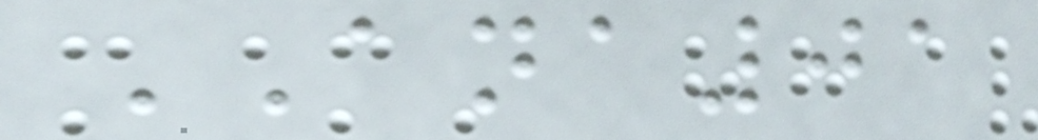ANA01
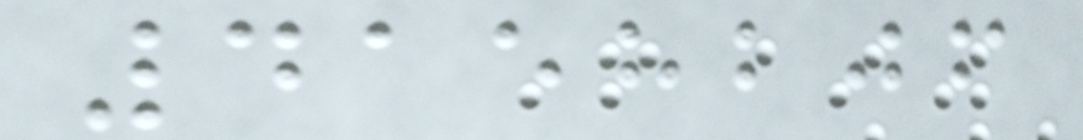4158206
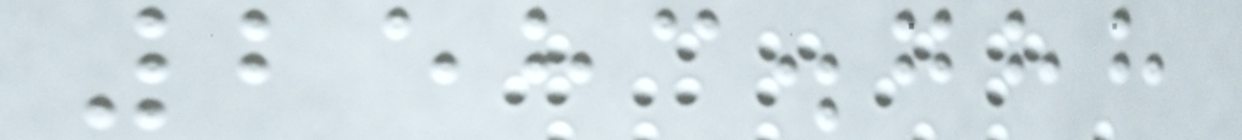2583.788
